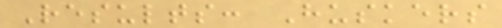Results: Huskers
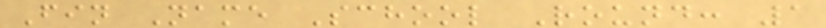Fin Name School Round: 1
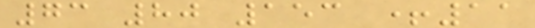73 80 153 +11
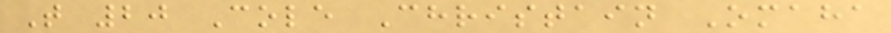T 20 Cole Christain Omaha
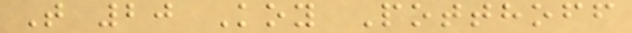T 20 Koy Potthoff
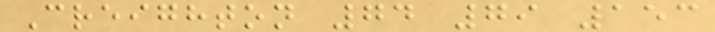Creighton 74 79 153
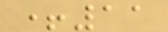+11
